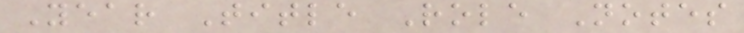Year Title Role Notes
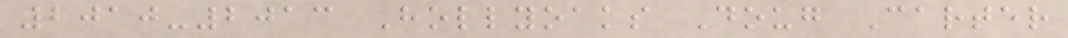2010-2013 Hollyoaks Doug Carter
